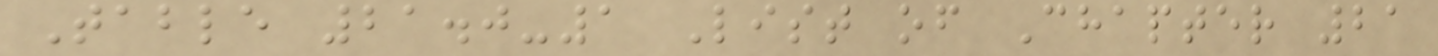Table 21.0-1 List of Chapter 21
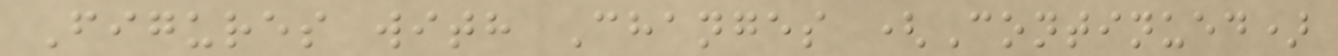Figures with Changes (Continued)
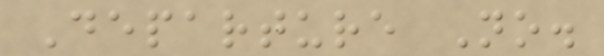Departure No.
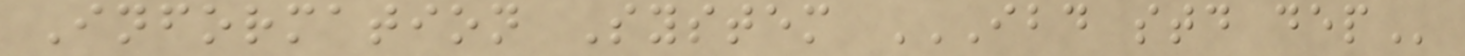Information System IBD STD DEP
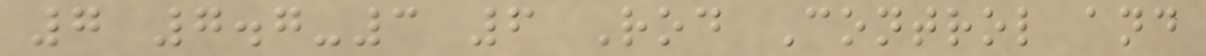7 7.7-3 6 Rod Control and
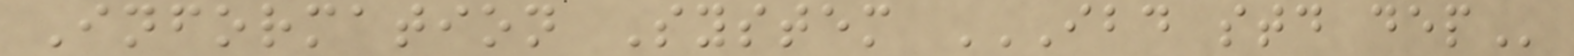Information System IBD STD DEP
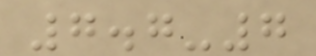7.7-7
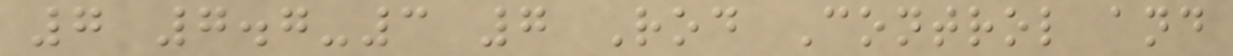7 7.7-3 7 Rod Control and
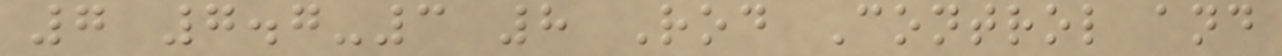7 7.7-3 8 Rod Control and
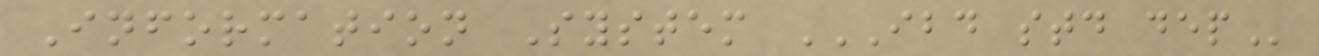Information System IBD STD DEP
